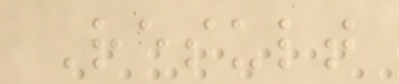Result
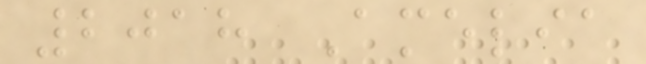2018 Amelia
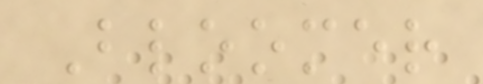Bloomer
